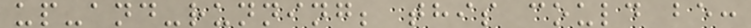up-and-running; this could be:
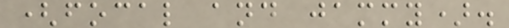(focal and jammy).
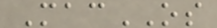MacOS
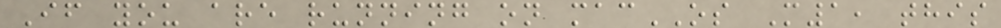If you are running on macOS M1, this
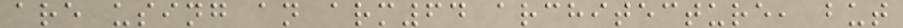are using an arm64 architecture, but
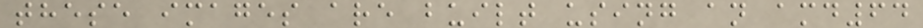these images are built using an amd64
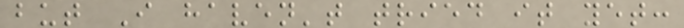but I haven't tried it yet:
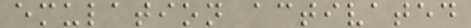emulation activated
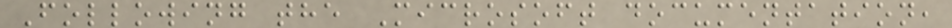Following the Microsoft documentation,
